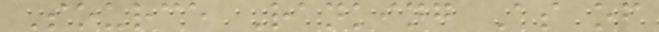Source Ranking As of
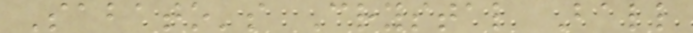Sabato's Crystal Ball
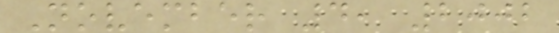November 4, 2002
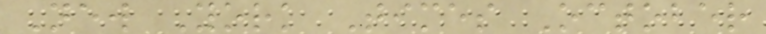New York Times October
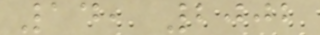14, 2002
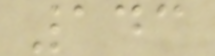143
